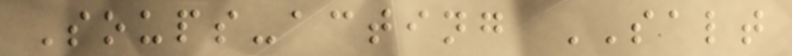Soups-acting SALT
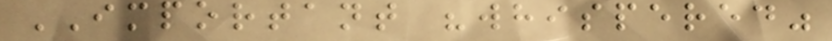IMPORTANT "whispered"
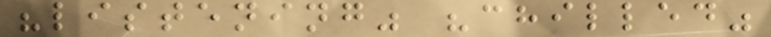"listening" "chilled"
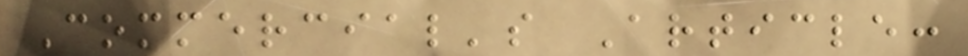Commercial's Article:
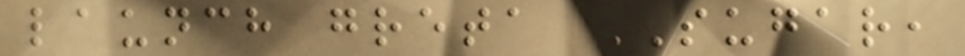launch greta SUGAR,
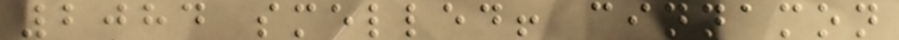2084 smelled! cinnamon
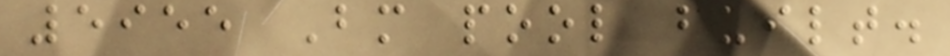5955 Bm pool built.
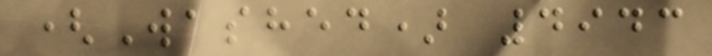(Washed) 4943
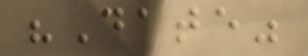"Date"
